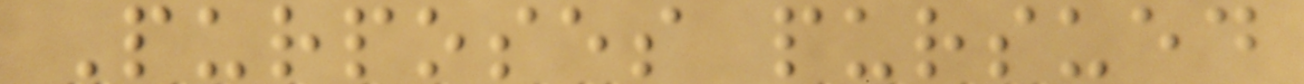Purposes pursued
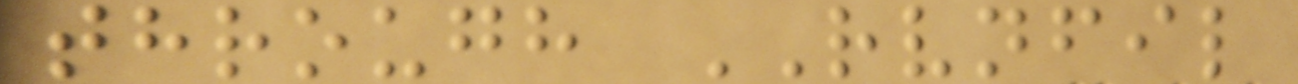through RVNFIL
